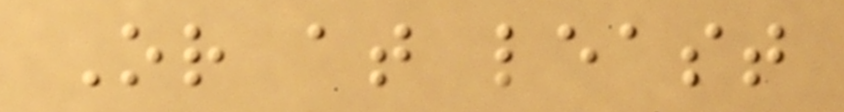Or at least
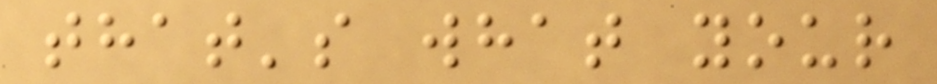that's what your
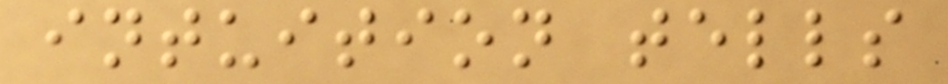intuition tells
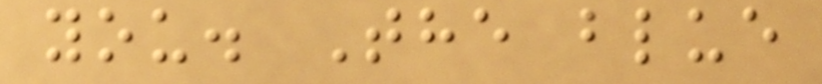you. The blue
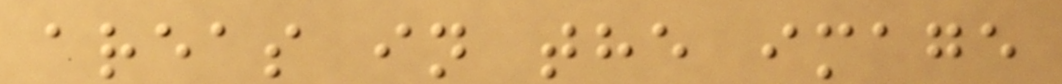areas in the image
